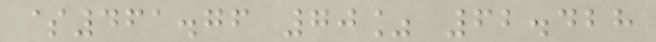$461.76 70% 62.428
